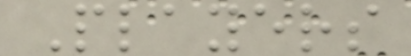Players
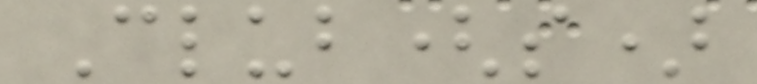Club(s)
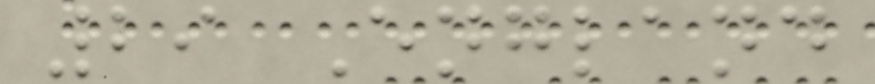29 England
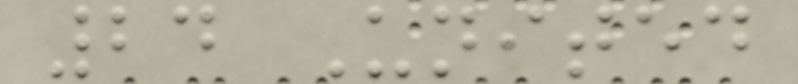24 United
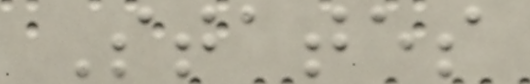States
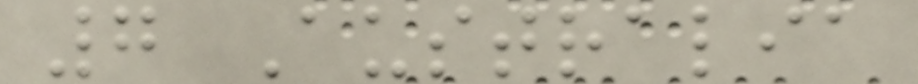7 Australia
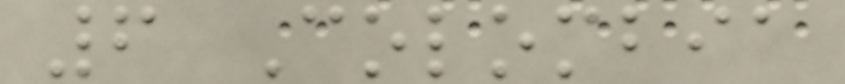6 Colombia
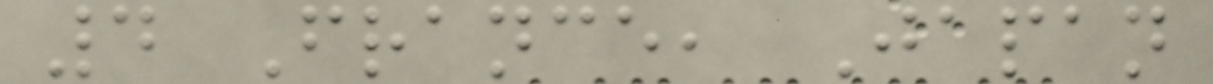4 France, Japan
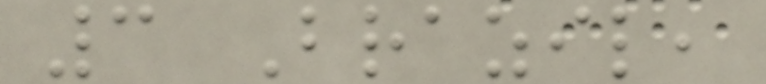3 Brazil,
